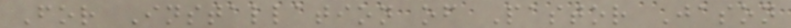For Installation of Pastor Jason
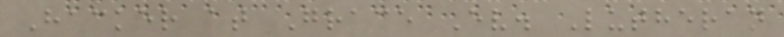Hacker at Grace Ev. Lutheran
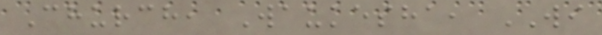Church, Waukesha, WI
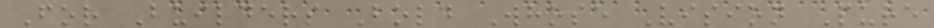For Builders Bold Whose Vision Pure
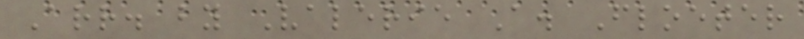Arr. by Valerie A. Floeter
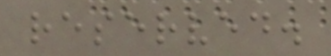reserved.
